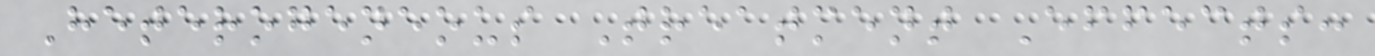Heterogeneous Treatment Effects:
